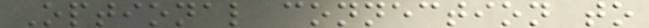Optional connection to
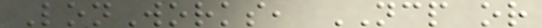LonWorks, NCP or
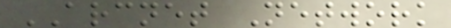ARCNET Network
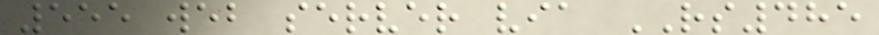555 web server via RS485
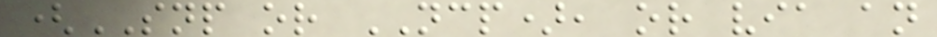(SNP or NCP), or via an
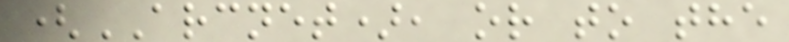(ARCNET), or to the
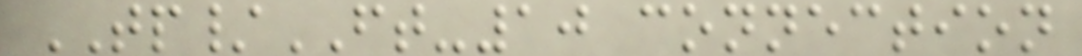TP/FT-10 connection
